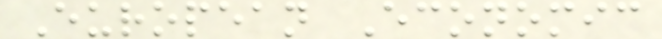European Economic
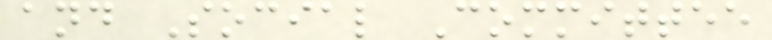and Social Committee
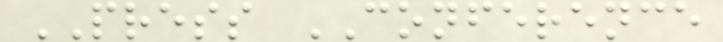PRESS CONFERENCE
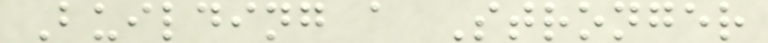Building a Stronger
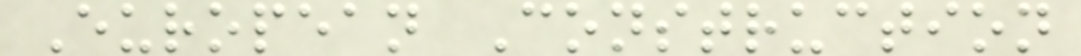European Construction
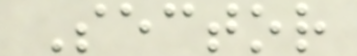Sector
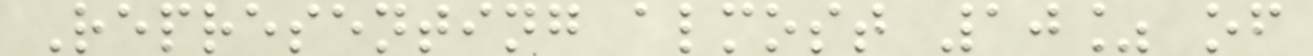Representing almost 10% of
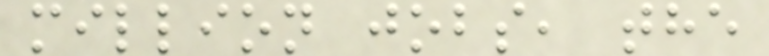million jobs, the
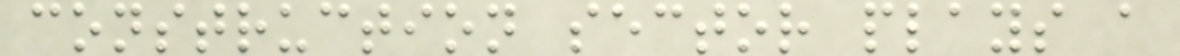construction sector plays a
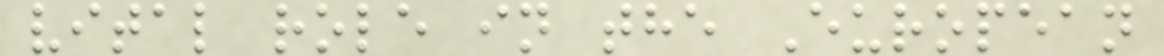vital role in the European
